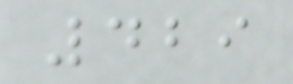429
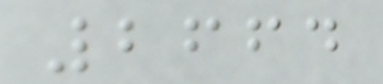2664
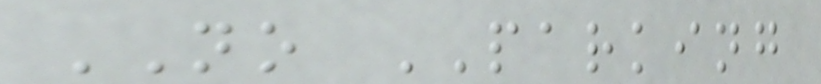NO PARKING
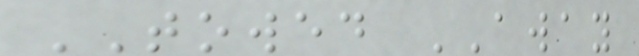TOWED AWAY
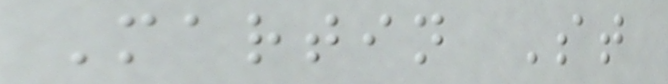Martin St
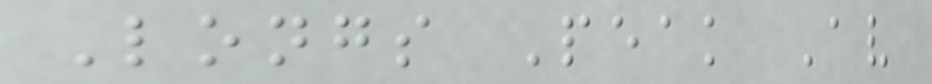Longs Peak Av
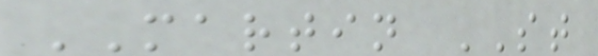MARTIN ST
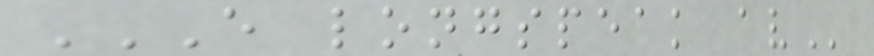E LONGSPEAK AV
